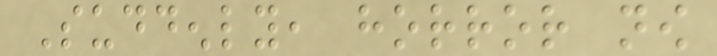Suddenly, horror now
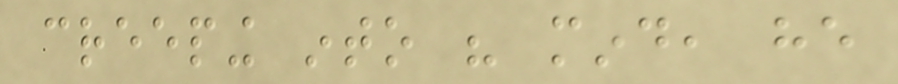creeping into his mind, he
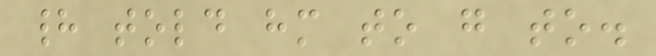had told him to go to.
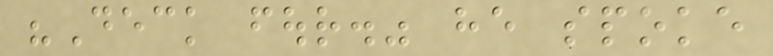"Deck four." he spoke
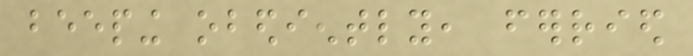beeping obediently, ferried
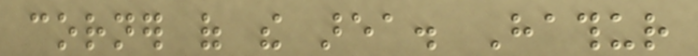corner of the area. Hathur
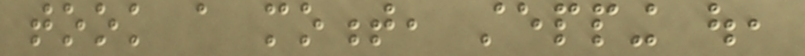took a moment, stepping out,
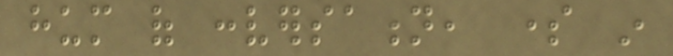hum of conversation, some in
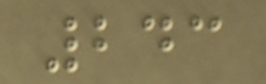243
